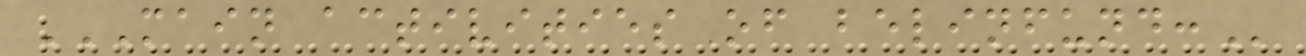MAIN ACTIVITIES OF BELINFUND:
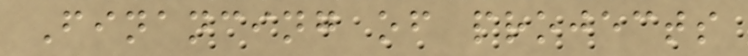Financing of projects
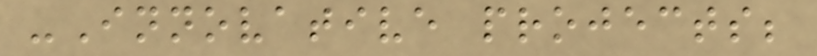-Innovative projects;
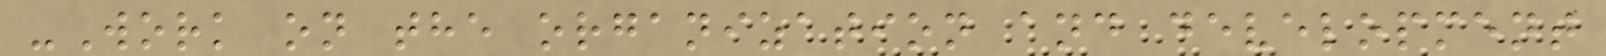-Work on the organization and development
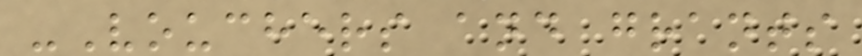-Vouchers and grants
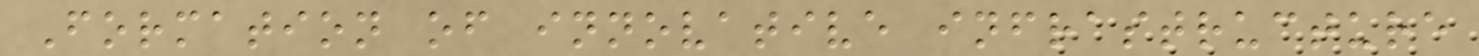Formation of innovative infrastructure
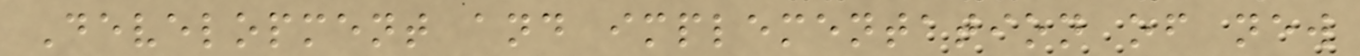Development and implementation of new
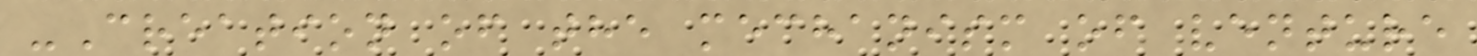-Creation of the mechanism of venture
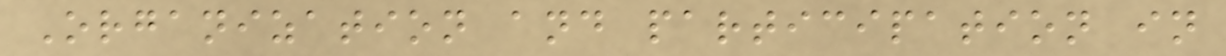Organization and participation in
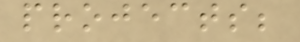projects;
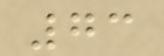73
